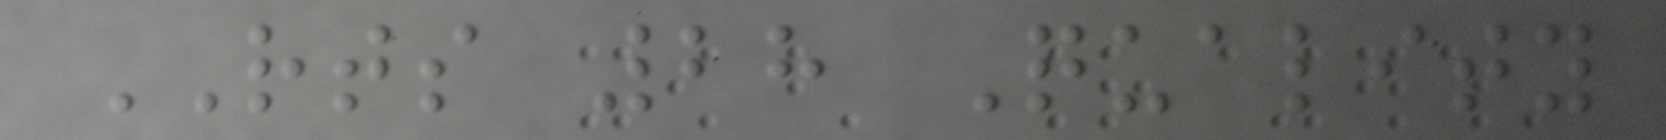RTS 28 Quality
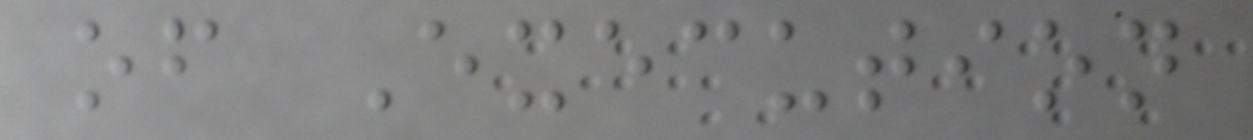of Execution
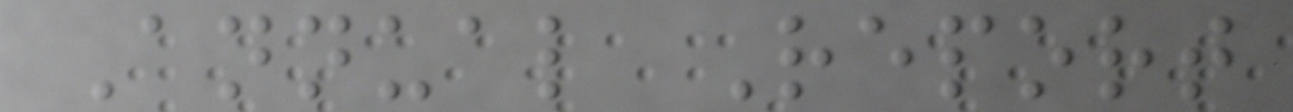Annual Report
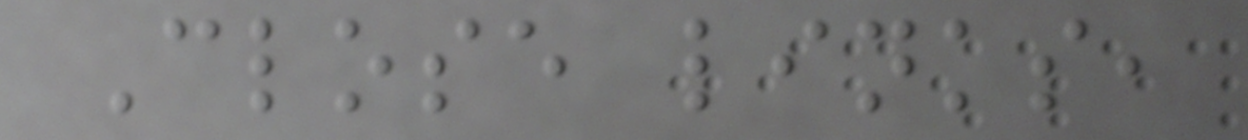Close links,
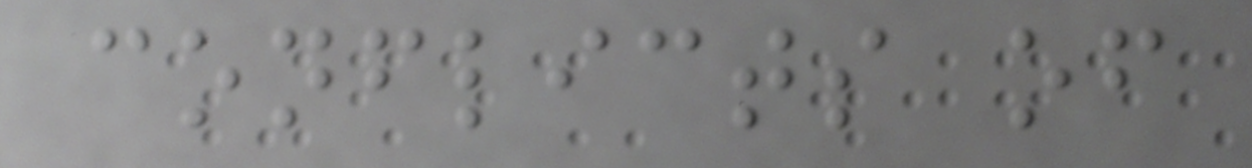conflicts of
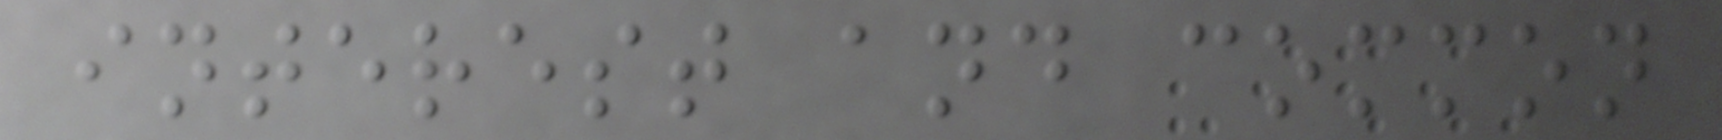interest and common
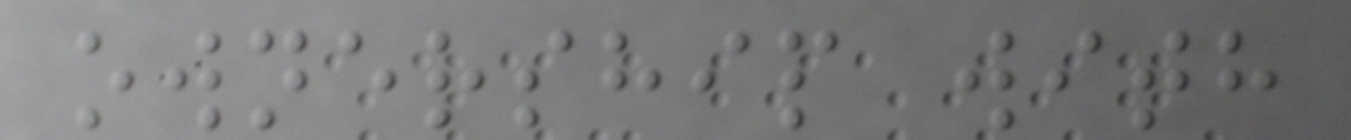ownership with
